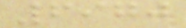6970
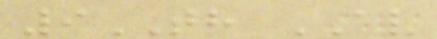9TH AV
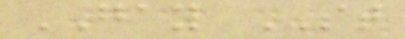GAY ST
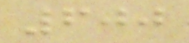600
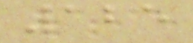125
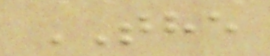THE
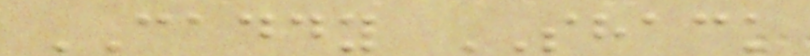CADDY SHACK
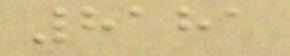8181
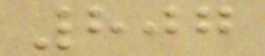807
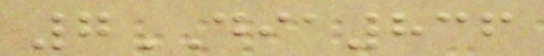7DIA836
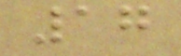17
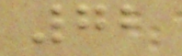72
